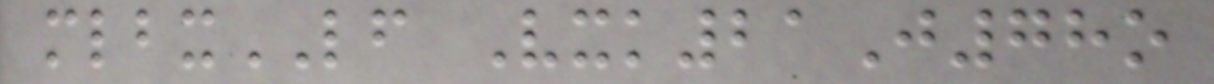mlbxLF Vxk21J78o
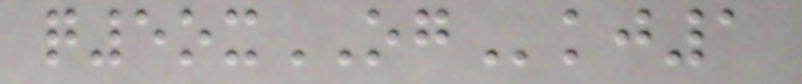q5oxOGkj1
